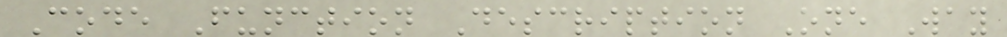Code Function Description One Way
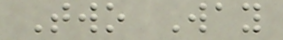Two Way
